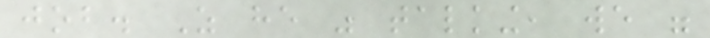job. As he was talking, we were
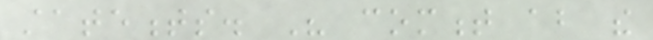statements. His comment about the
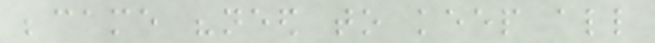became "need to keep all
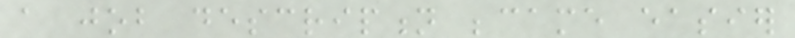a job description became easier
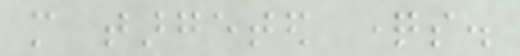more targeted questions.
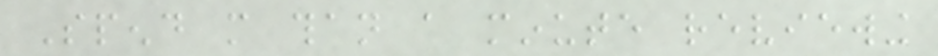Spend more than a minute reviewing
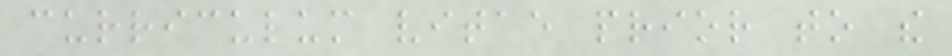curriculum vitae prior to the
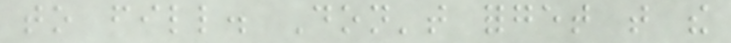to fill. Don't forget that the
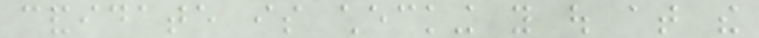candidate is checking you out at the
